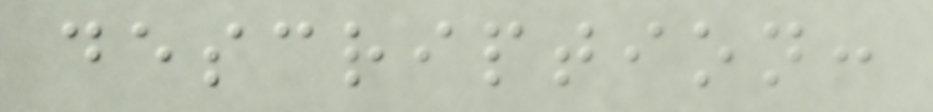description:
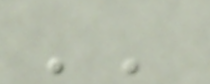''
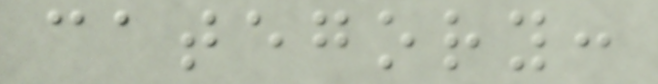category:
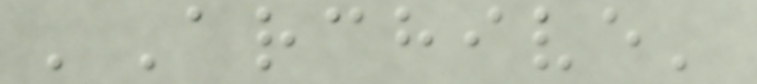'Archive'
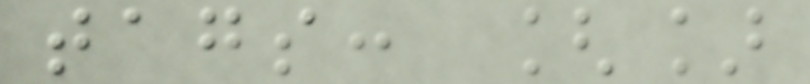tags: []
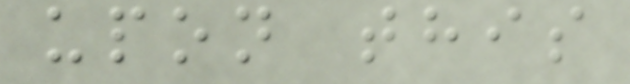upon this
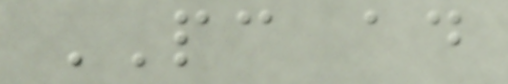PC ad
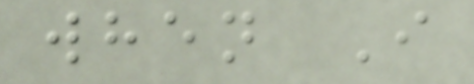when I
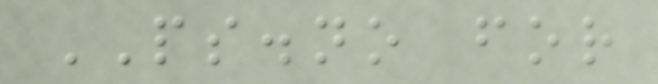PS.no for
